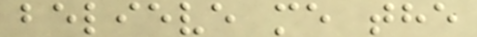believe me the
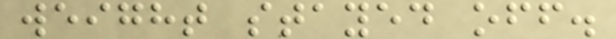weight stayed off.
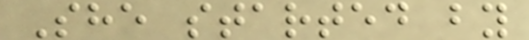She started by
